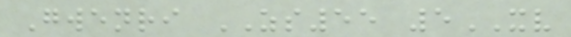Gwenri ZS55 5XV
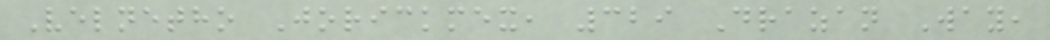Velnetho Jorickmex, 329 Drazan Way,
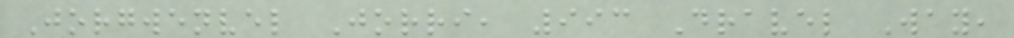Jorgwenvel Jorri, 993 Dravel Way,
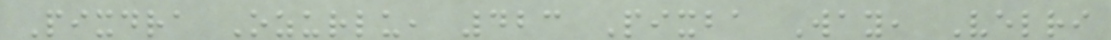Pixdra Ozurlu, 423 Pixba Way, Velri
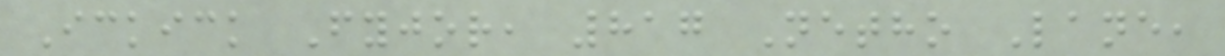Ickick Fyjor, 817 Netho Lane,
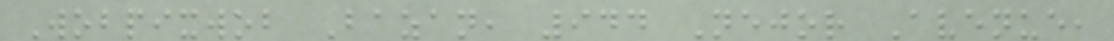Wobpixwob Bazan, 944 Nejor Avenue,
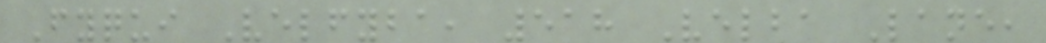Fyqui Velfyba, 518 Velba Lane,
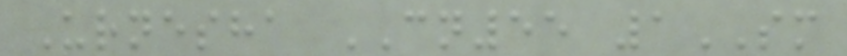Urnesha CN55 1SM
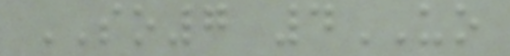SO7 4UO
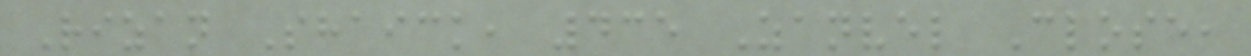Rizan Shaick, 435 Zanvel Close,
